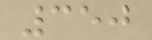350
